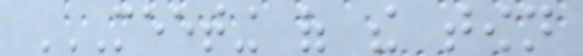MEETING OF THE TOWN
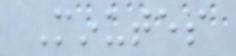Minutes
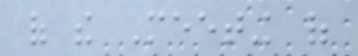of the Meeting of
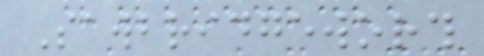Sawbridgeworth
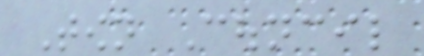Town Council
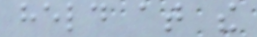held at the
